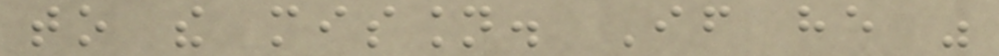to the mission. If he was
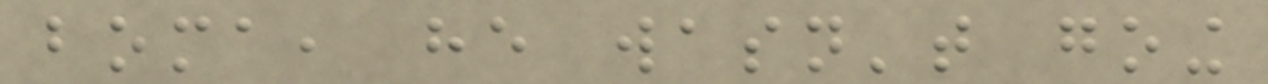boma, he wasn't going
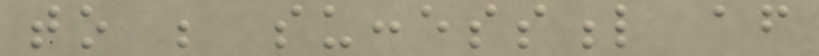to be successful after
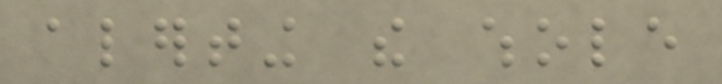alerting the whole
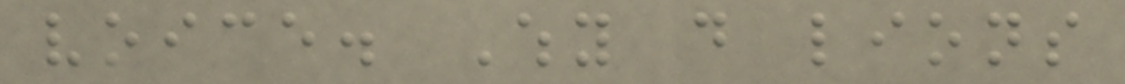voice. Why do lions
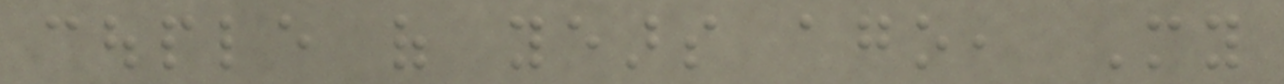couple of years ago, My
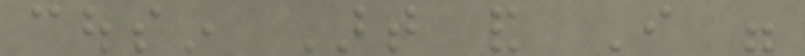cousin Art and I were
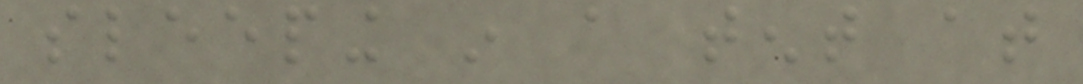sleeping in a tent at
